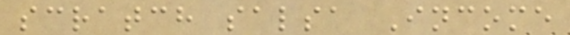scratch salsa Income
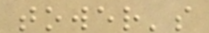tower's
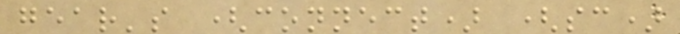gear's (connect) (sc)
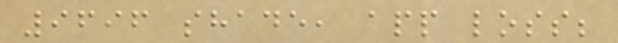9696 shade, app loss;
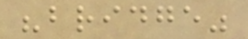"bridge"
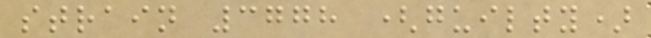strain 3778 (guilty)
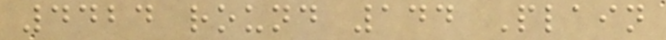4424 round 144 Plain
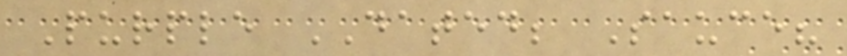Purple DATED; Sauce?
